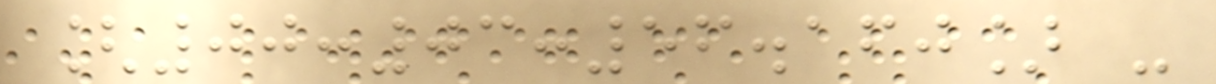[00:03:56.160] -
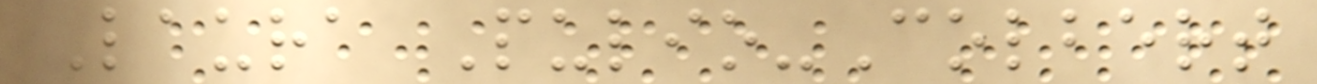Laura Pulio-Colbert
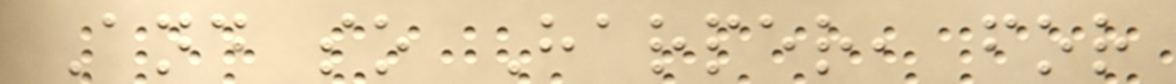And so Harper, for
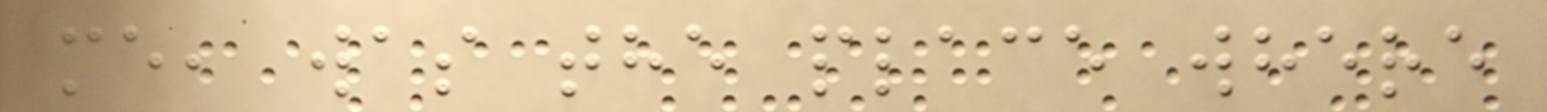me, was the place where
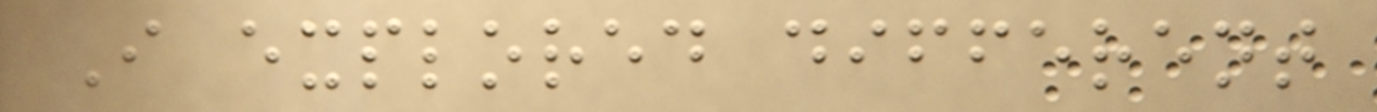I explored different
